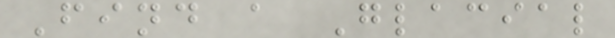Find a Glacial
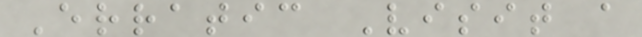Erratic Visit a
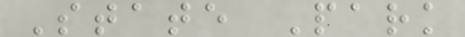State Park
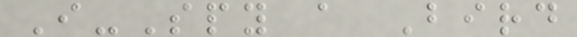I-Spy a Bird
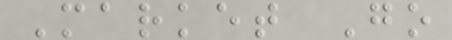Market Go
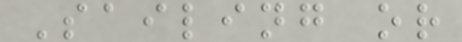Sailing or
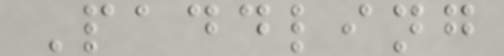Paddling
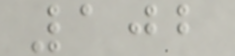102
